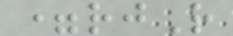=rjR
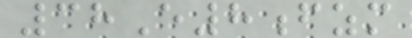38E8fzm
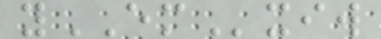yEMxiw
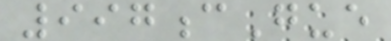997cGue
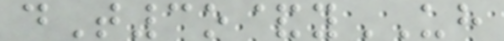dT3o&yUH
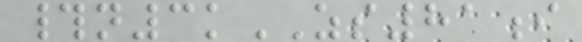#n3kZS81i
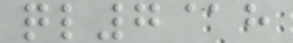ql7@h
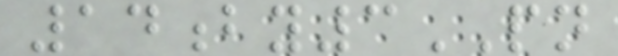14by3PN
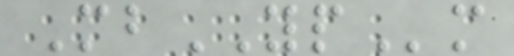MbYPm
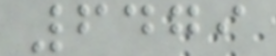6479
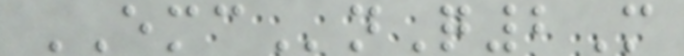EMCnQ2M
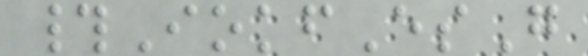#IokfEsG
